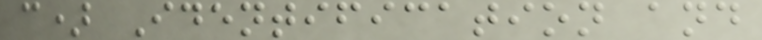c) Identification and
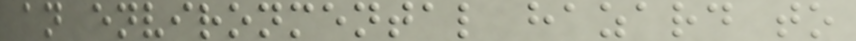an environmental hazard to
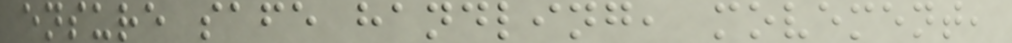ensure safe handling, movement,
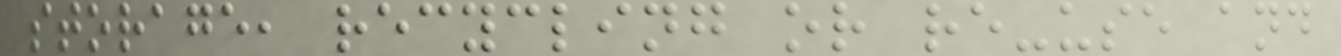storage, recycling or re-use and
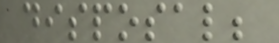disposal;
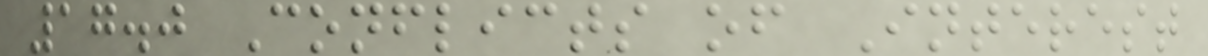17.0 Conflicts of Interest
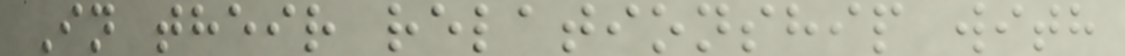In their relationship with
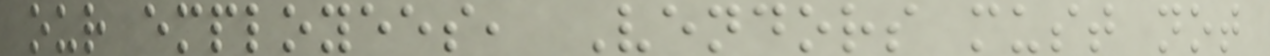our employees, Vendors must not
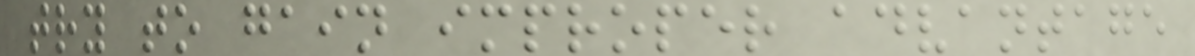try to gain improper advantage
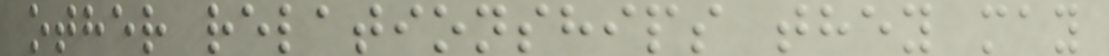other relationships they may
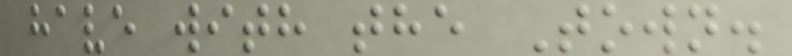have with the Town.
